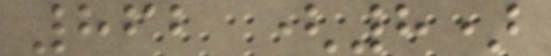862 (8)
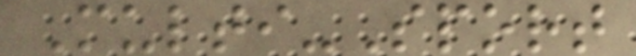Multi-Sport
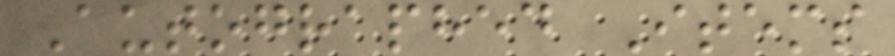Autographed Items
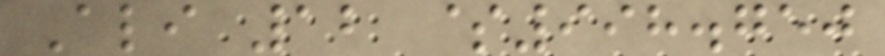Ali 12 $998.750
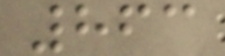863
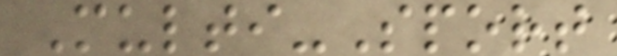Multi-Sport
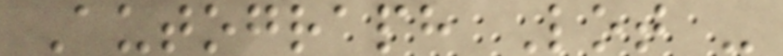Autograph Lot -
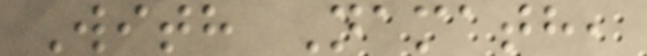With Namath,
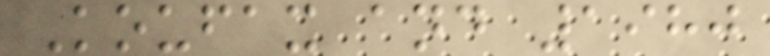Koufax and 1980
